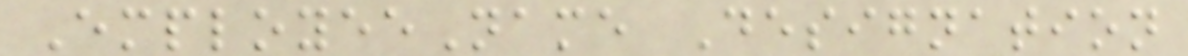EmployeeName Designation
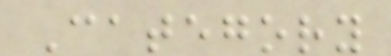Category
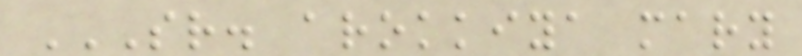SR. AROKKIYA MARY
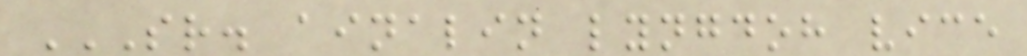SR. AINALIN LYNGDOH VICE
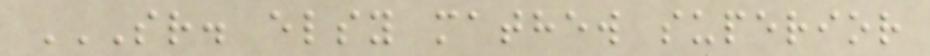SR. ELSY MATHEW SUPERIOR
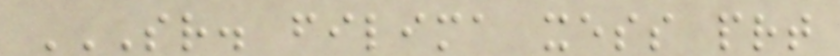SR. FILIMA XESS PRT
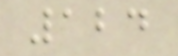124
